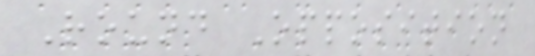Round Opposition
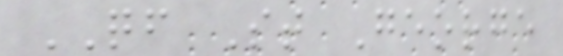QF St George
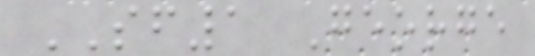SF1 George
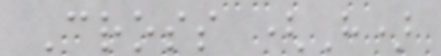Cross (H)
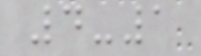4-1
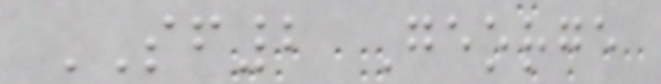SF2 George
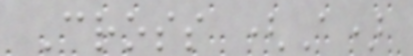Cross (A)
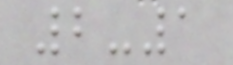2-1
